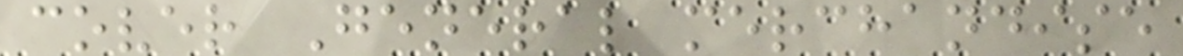cover General merchandise
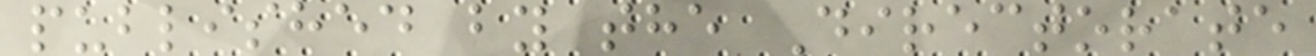published by the Directorate
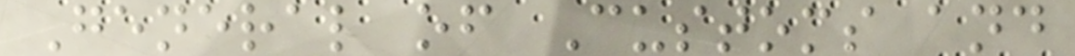General of Customs and
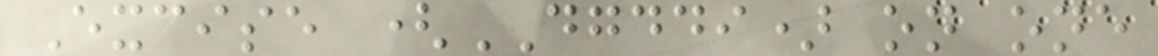Excise (DGDDI) on one
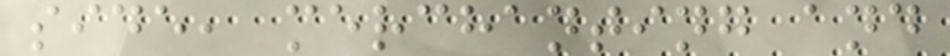side, merchanting and
